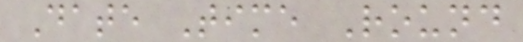Date Time Round
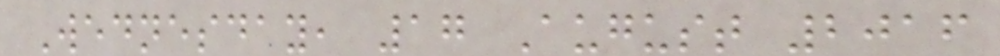Wednesday, 17 August 2016
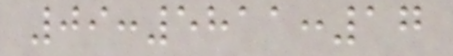09:5811:17
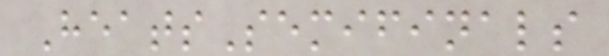HeatsSemifinals
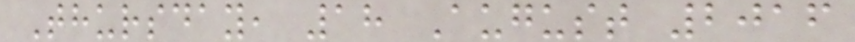Thursday, 18 August 2016
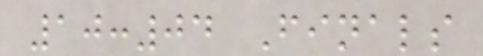10:04 Finals
